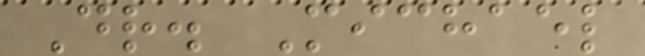Dr. Michael
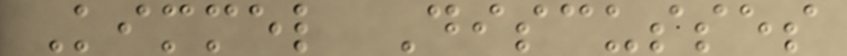Kimmel Discusses
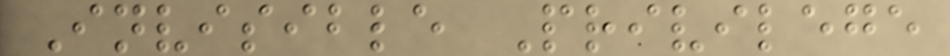Invisible Privilege
